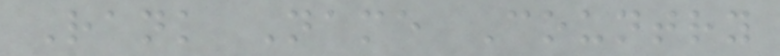Rank Name Country
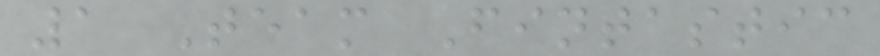1 Team Fintastic
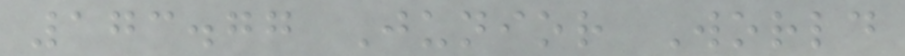173.77 Junior World
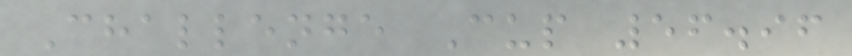Challenge Cup 56.96
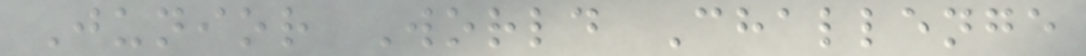Junior World Challenge
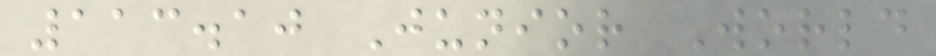113.10 Junior World
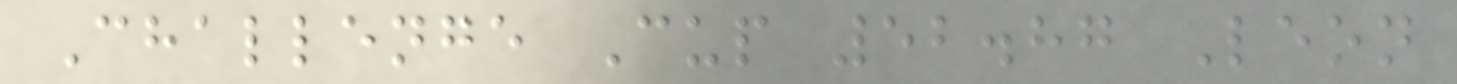Challenge Cup 52.87 Leon
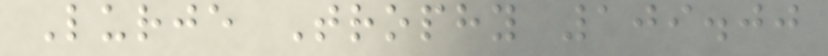Lurje Trophy 109.00
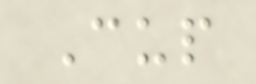Cup
